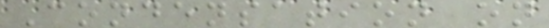Condensation on
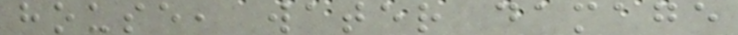house, water damage
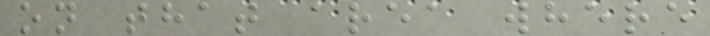on that area where
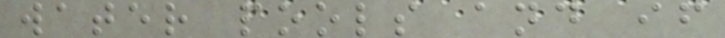water pools and if
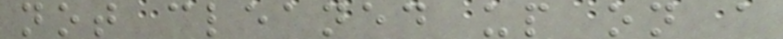not cleaned up on a
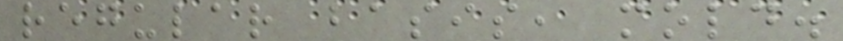regular basis, mold.
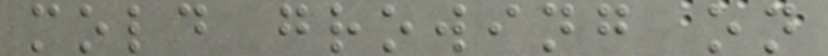mold growing on
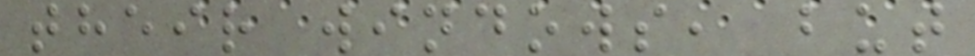their windows, but
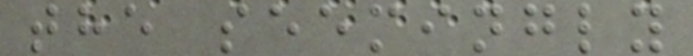the seemingly
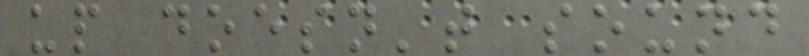up doesn't sound
